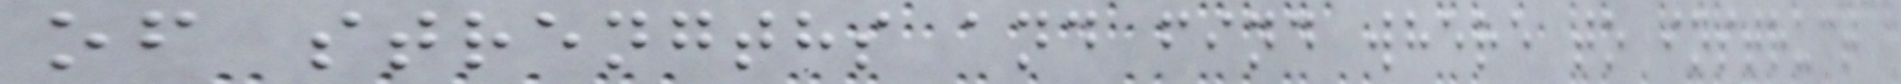of strengths and find where to instruct
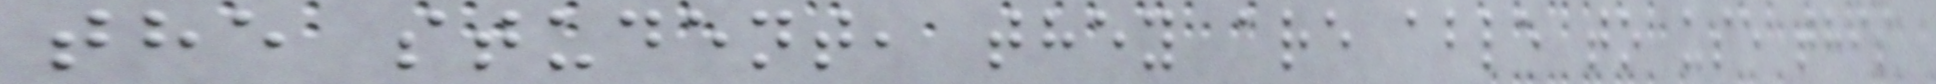the student, they are able to use this
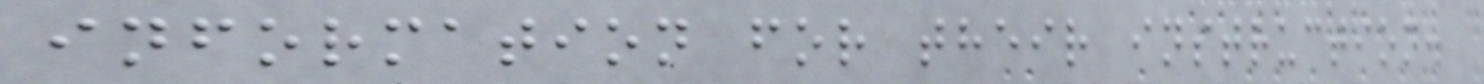information for their instruction.
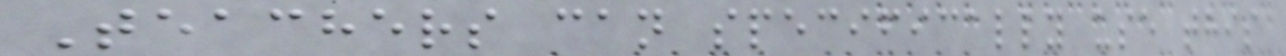Teachers can specifically use this
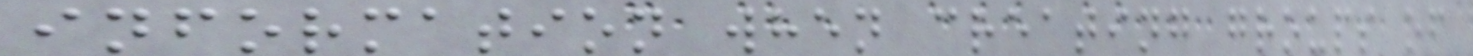information when creating groups of
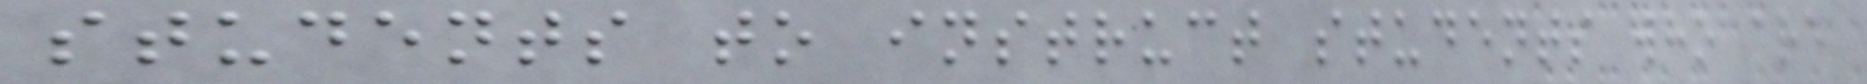students to instruct students who are
